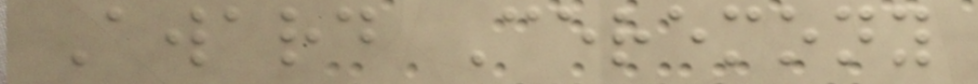Award Ceremony
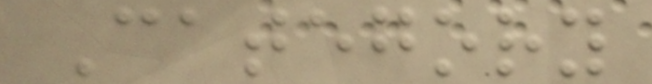Category
